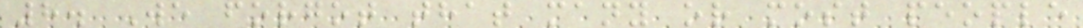8. We forgot that many or most people
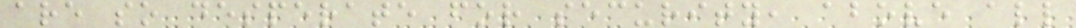are so desperate for security, above all
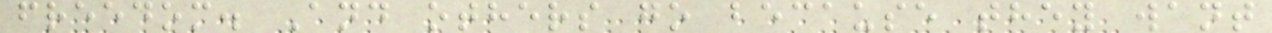freedom. And others go because they want
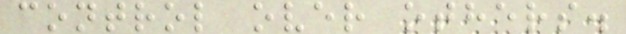control over others.
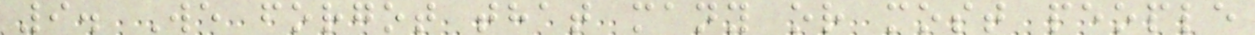9. We forgot that many or most people
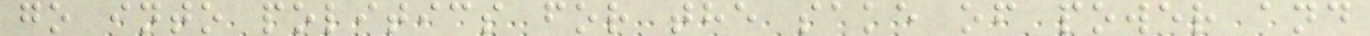go into politics for the sake of power and
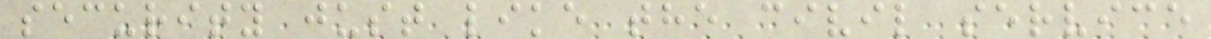security just like the civil service
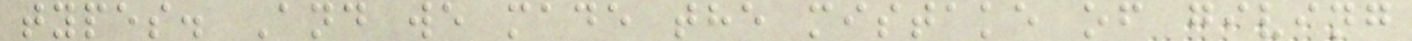types. And we made the mistake of giving
